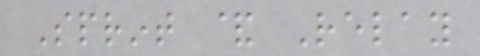Sprint & Relay
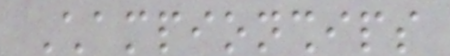Championships
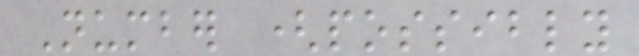Number (possibly
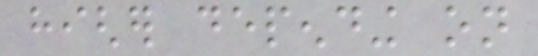higher depending on
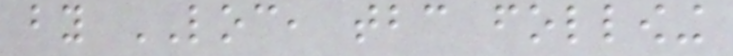by LOC, tbc following
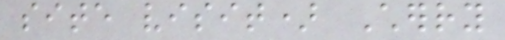site visit) Cherry
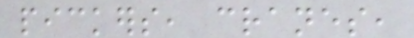pickers, cranes,
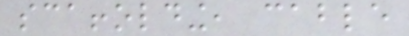scaffolding, cable
